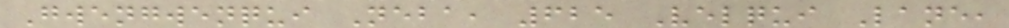Gwengwenqui Neba, 625 Velqui Lane,
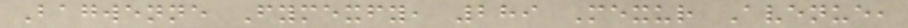Bagwenne Fymexfy, 289 Mexur Avenue,
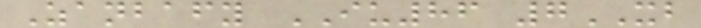Zanbafy IU86 7XB
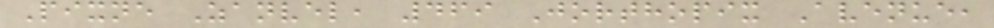Pixne Zanvel, 469 Jorthopix Avenue,
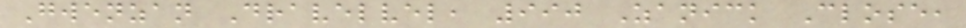Gwenzan Dravelvel, 990 Zanick Close,
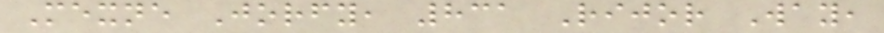Mexne Jorfy, 831 Rijor Way,
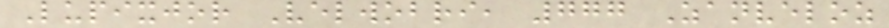Lupixjor Velwobri, 777 Zanveloz
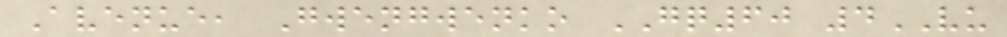Avenue, Gwengwenko GQ60 4VU
